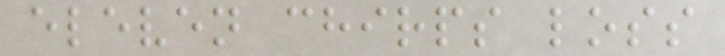eleven chirps loss
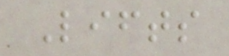Lifts
